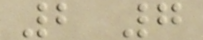2 7
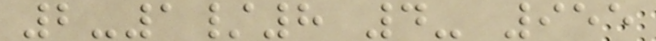2-1/8 4- 955
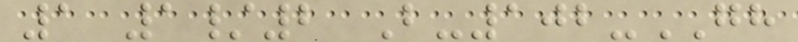1 1/2 B-102-GH
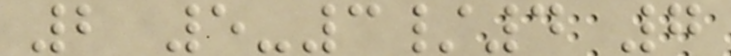2 5-3/4 7
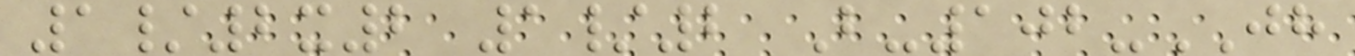1/2x2 1/2 B-102-JH
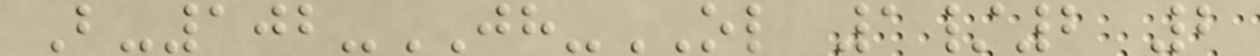B-102-JH-OL 1/2 2
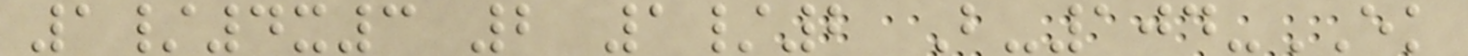1/4x3 2 1/2 B-104-EK
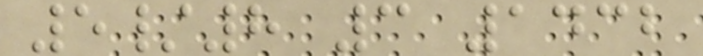5/8 3 1432
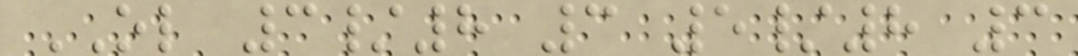OL 3/8 3 5/8 3
